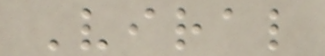Viral
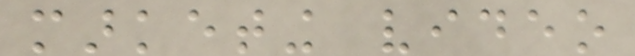marketing video
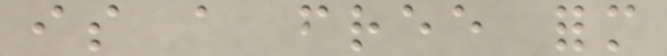is a free form
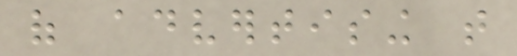of advertising that
